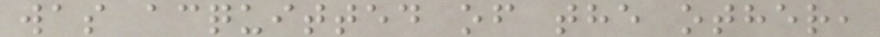was acquitted of the other,
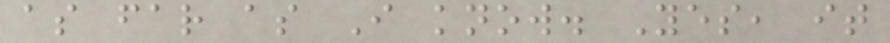as far as I know. Yes, it
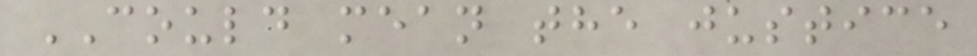COULD mean the justice
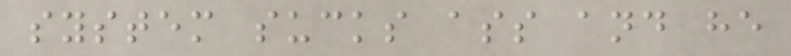system sucks ass and he
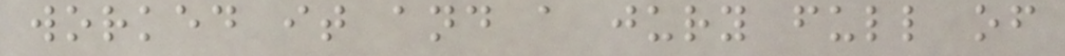worked it and a jury full of
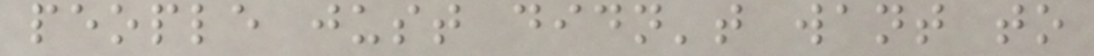people just didn't want to
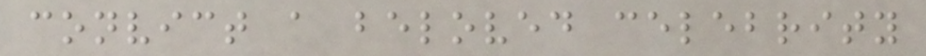convict a beloved celebrity
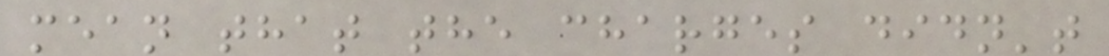mean that the charges didn't
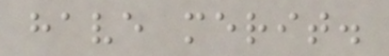have merit.
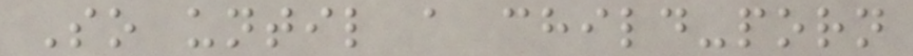So until a child-porn
